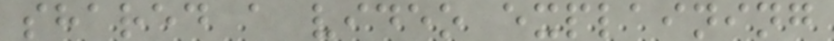shared a video explaining
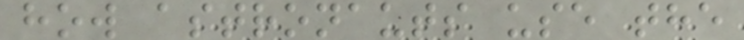how astronauts use the
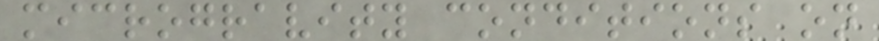microgravity conditions on
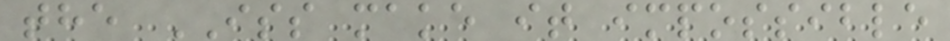the ISS make it impossible
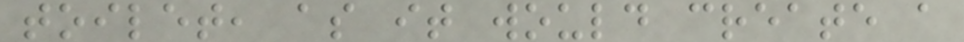toilet, as it would create a
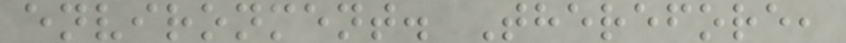environment. Therefore,
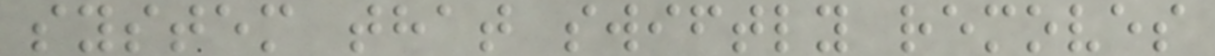system that swiftly removes
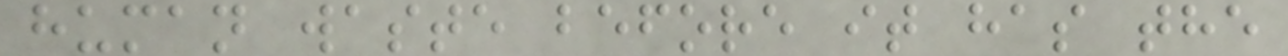human waste before it has the
